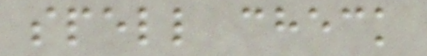spell check
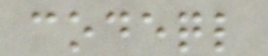codeql
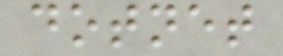dotnet
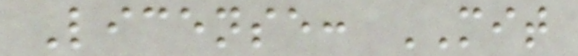License: MIT
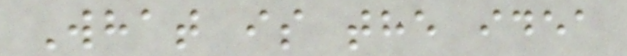What is the idea
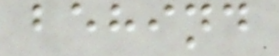behind
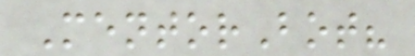MentorBot?
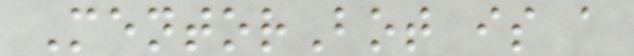MentorBot is a
